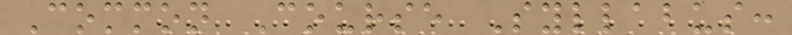Common Course Syllabus:
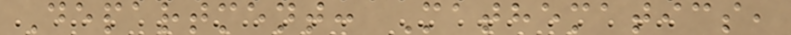Department: Mathematics,
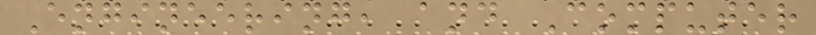Engineering, and Computer
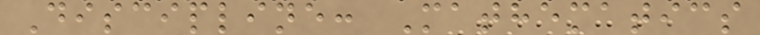Discipline: Mathematics
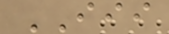III
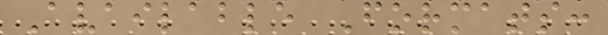Available Formats:
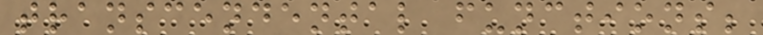transcendental functions;
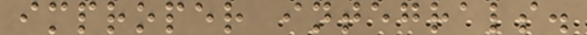improper integrals.
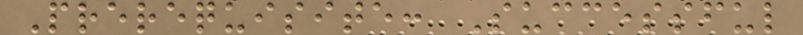Prerequisite: Successful
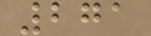271
